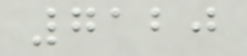7120
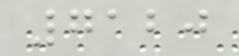7120
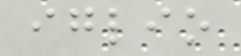iglio
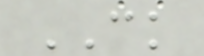CK
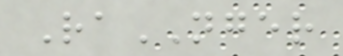RaNGER
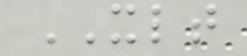XLT
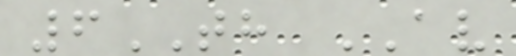6TH AV
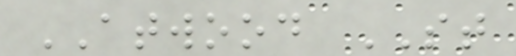ATWOOD ST
